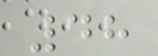48
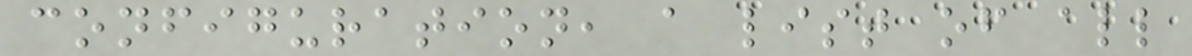configuration, a list of all
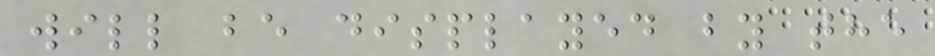will be displayed by the
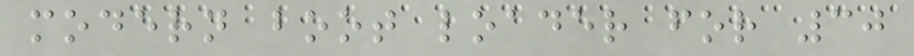modern boot loader for 30
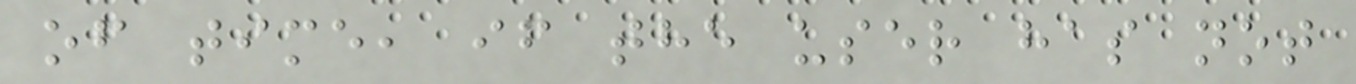of time, if the user has not
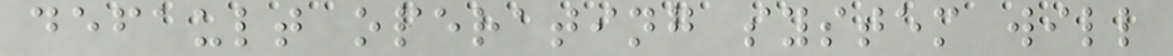default operating system will
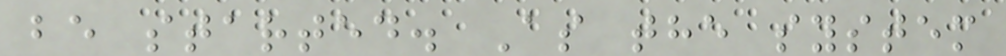be started. As the system
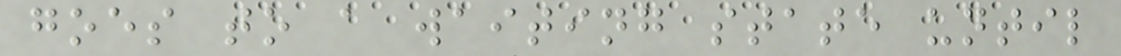goes to a waiting state until
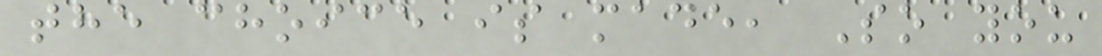the choice is made, So you
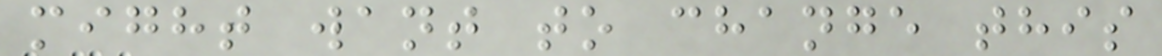might want to change this
